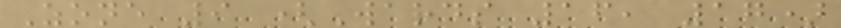Zone 9 (Wards 16, 17)
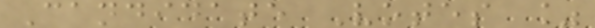Candidate Votes %
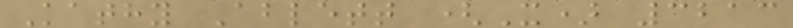Kathy Ablett (X) 3213
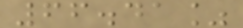66.41%
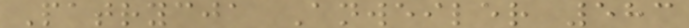Patrycja Anweiler 583
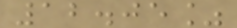12.05%
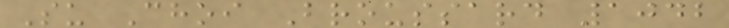Su Choi Broussard 1042
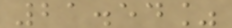21.54%
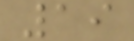19
